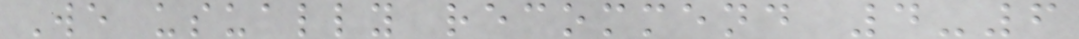We usually recommend 4-6
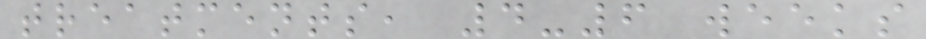treatments, 4-6 weeks
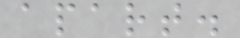apart.
